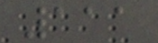111
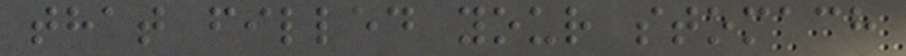that filled your stomach
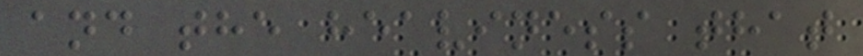and the heaviness that
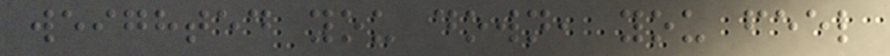weighted you down, you feel
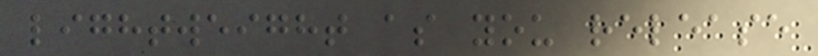lightweight as you release
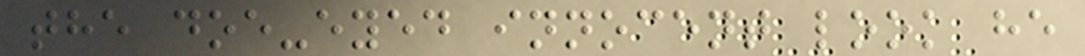the doe-eyed innocent look he
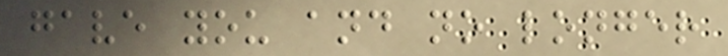gave you and no longer
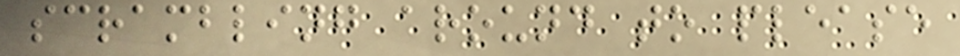scrambling around to please
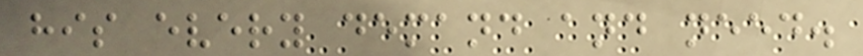his every demand and need.
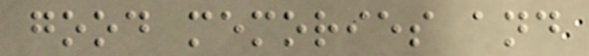good memories and
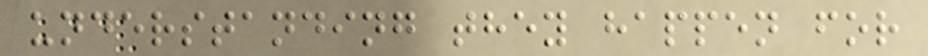understanding they happen for
